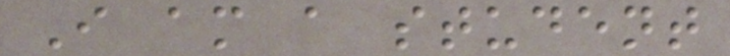I am a student
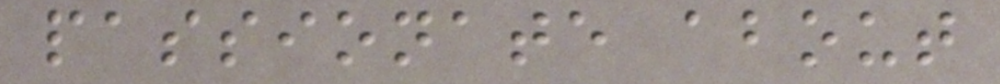passionate about
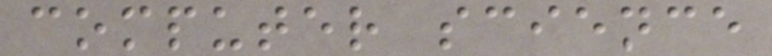computer science
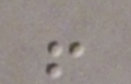!
